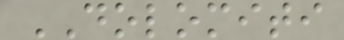DOLOMITI
